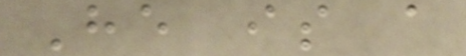He is a
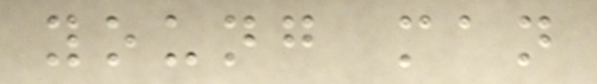young man
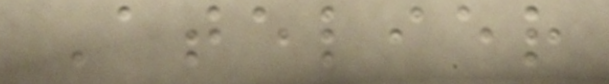Atelier
